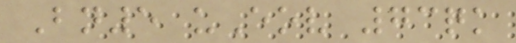Bn5 uEov 73qk
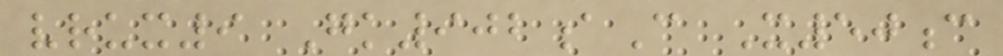vrux9 Gk902aC X50c
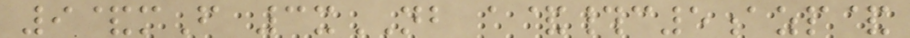9&mF 3xNB a&#c5azp&
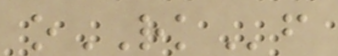oRKf
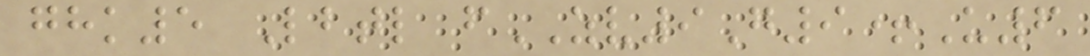ghk5 Lbtl fZV9G9+U6
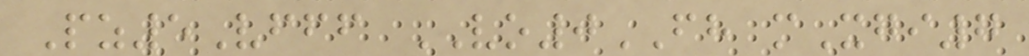Pz5Vfff VO0FH mXgi7
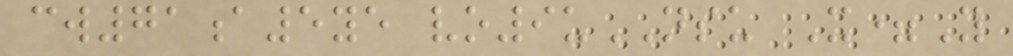cw71a5ye vo9uNSU X=Y
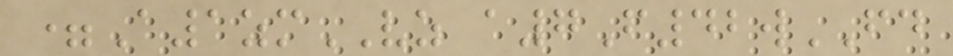=A1zmVZ a7F42wFD
